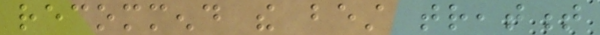recommend the best treatment
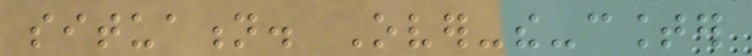situation. Over-the-counter
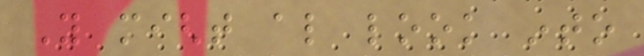You might also look into
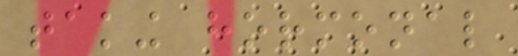taking hormonal
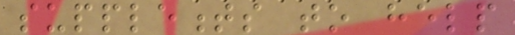supplements to help
